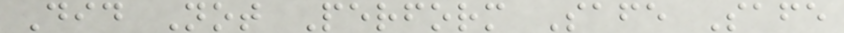Did Not Perform Safe Safe
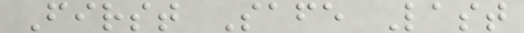First Safe Last
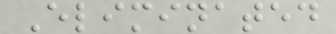Eliminated
